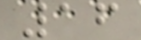16
